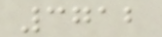3712
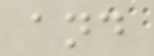and
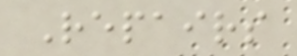Repairs
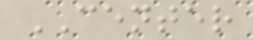CENTER
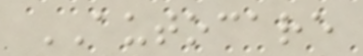AUTOCARE
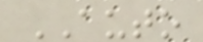AUTO
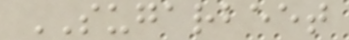SUGARBEET
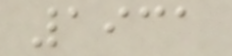1931
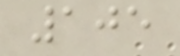105
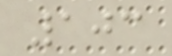103
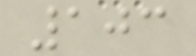103
